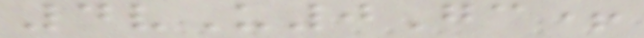4vU0Gc+
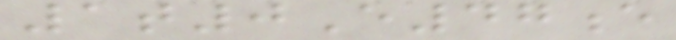1t0E47e
